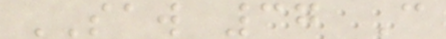SAW 37 C
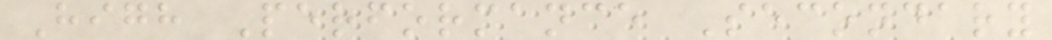High Performance Secondary
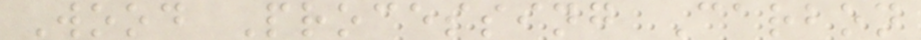Wood Processing Carbon
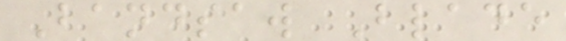Bandsaw Blade
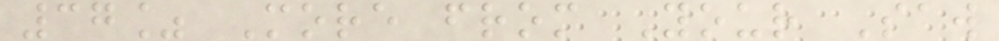37% More from Your Saw
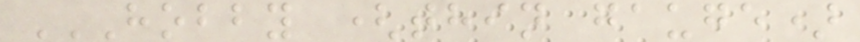HOBBY (THIN GAUGE)
